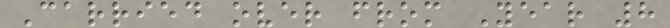Carried over from Year 8
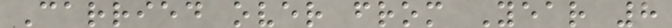Carried over from Year 8
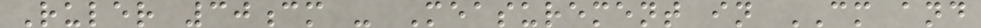Ruler 30cm - Measurement in CM and
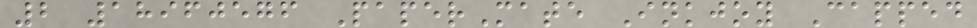2 18960576 PaperMate Inkjoy Capped
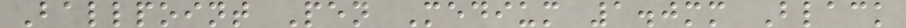Ballpoint Pen Medium 1.0mm Black
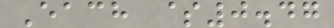Each $0.47
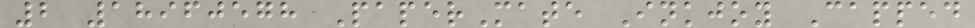2 18960578 PaperMate Inkjoy Capped
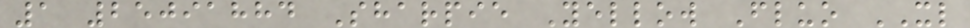1 25091884 Sharpie Yellow Fluo XL
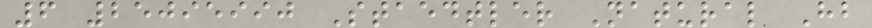6 25095990 Staedtler Natural Hb
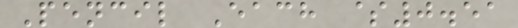Pencil Each $0.51
